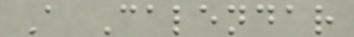A Calendar
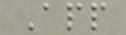App
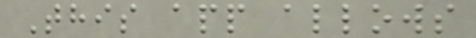This app allows
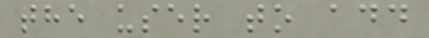the user to add
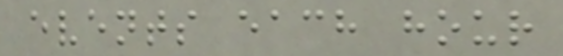events each hour
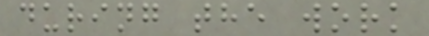during the work
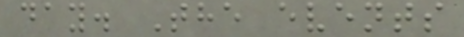day. The events
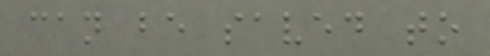can be saved to
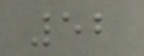52
